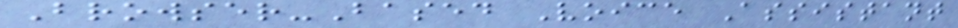Browser-Based Voice Assistant
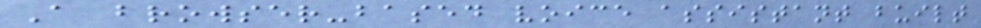A browser-based voice assistant built
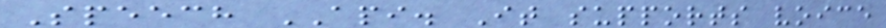Speech API. It supports voice
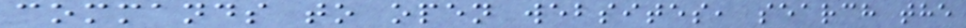commands to open websites, search the
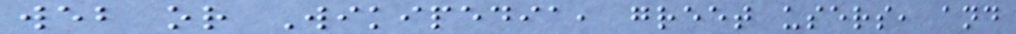web or Wikipedia, greet users, and
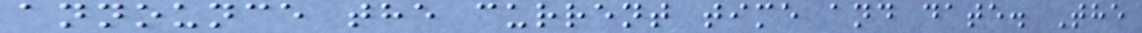announce the current time and date. The
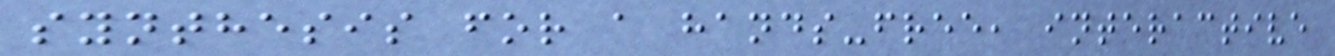synthesis for a hands-free, interactive
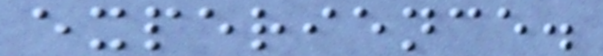experience.
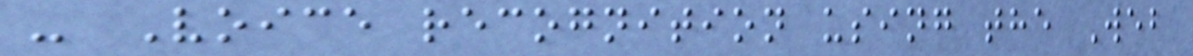- Voice recognition using the Web
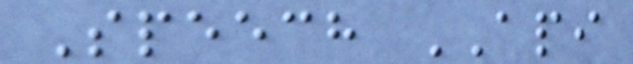Speech API
